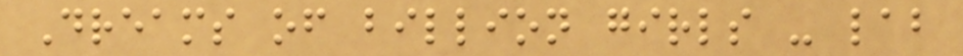Dreams of billion girls - lab
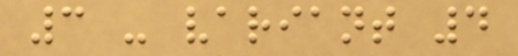3 - variant 4
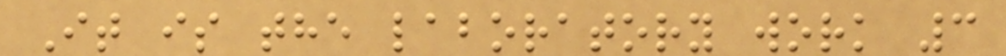It is the laboratory work 3
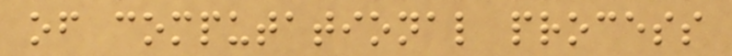of computational process
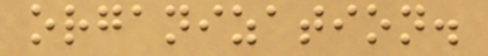organization.
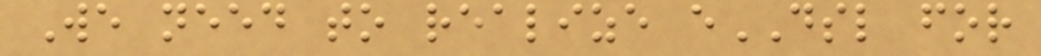We need to realize eDSL for
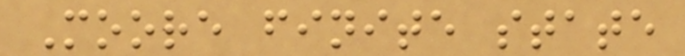Moore finite state
